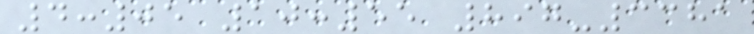4:05 10:55 897-3381
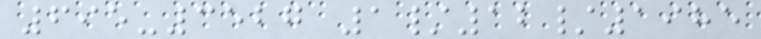695-3527 1/12/1985
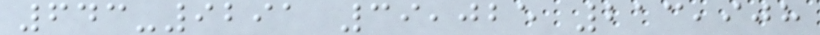643-9291 39,025 213,908
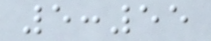5:55
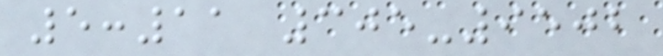5:11 305-9502
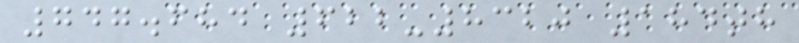747.684 622-8320 184th
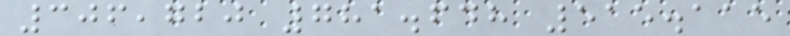306,720 781.648 515.115
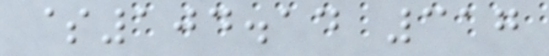$104.14 317
